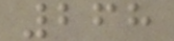268
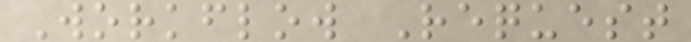Workflow Request
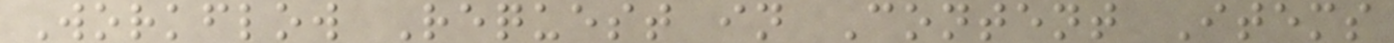Workflow Request in Content Items
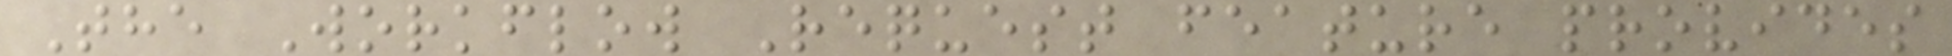The Workflow Request feature provides
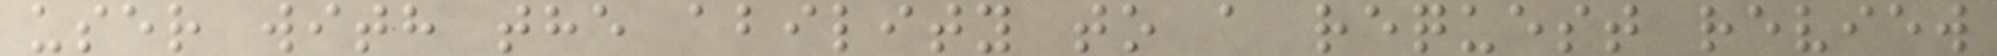user with the ability to a request review
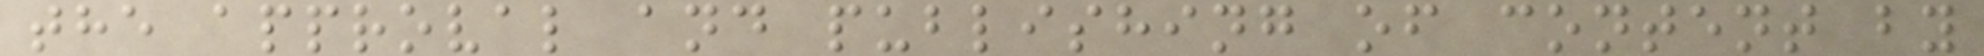the approval and publishing of content by
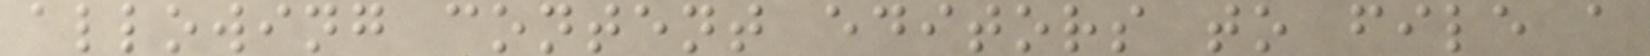allowing content editors to file a
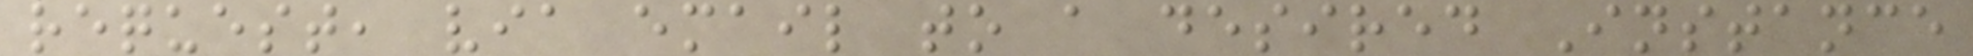request, via email to a desired Instance
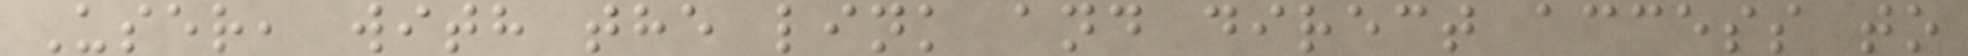User, with the link and direct access to
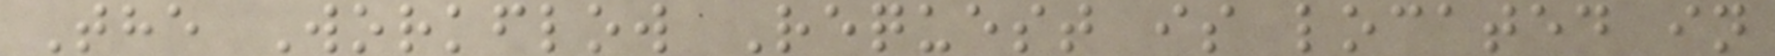The Workflow Request is located in
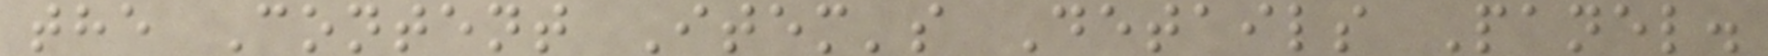the Content Item's Details Panel.
